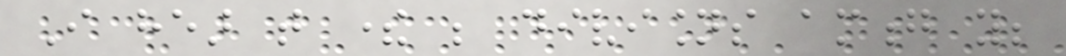I hear that there be divisions among you;
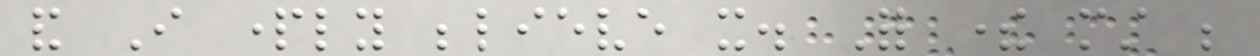and I partly believe it. For there must be
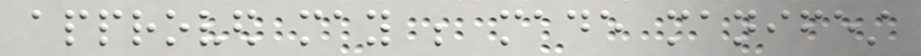approved may be made manifest
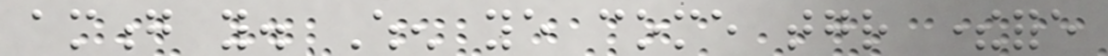among you. When ye come together therefore
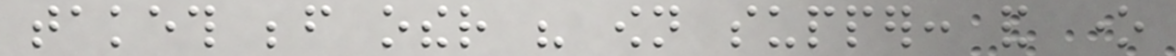taketh before other his own supper: and one
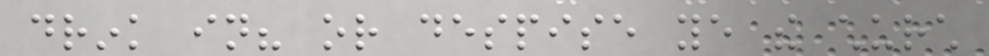drink in? or despise ye the church
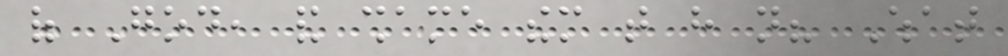of God, and shame them that have not? What
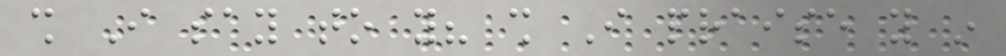shall I say to you? shall I praise you in
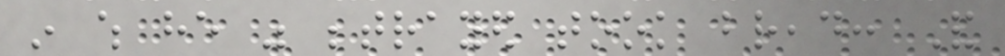in which he was betrayed took bread: And
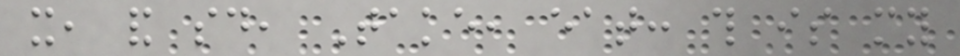it, and said, Take, eat: this is my
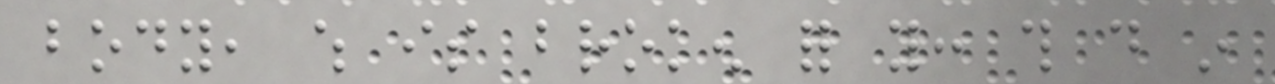body, which is broken for you: this do in
